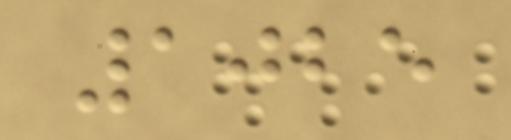1025
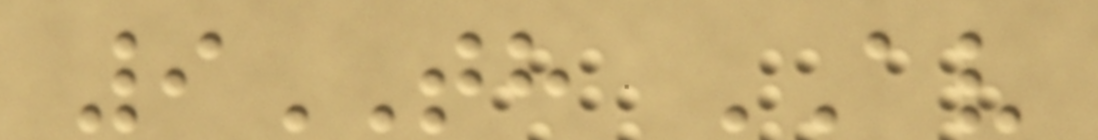9TH AV
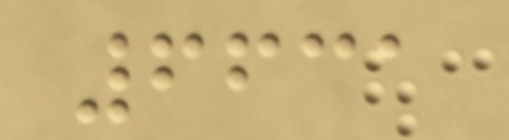6631
